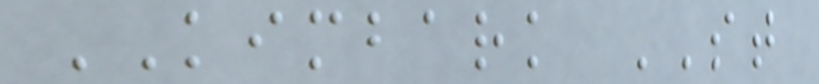KIMBARK ST
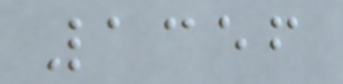1356
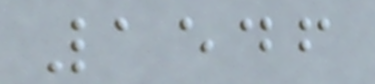1546
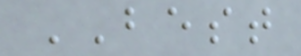BEST
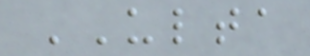ULTA
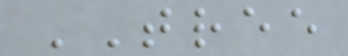TREE
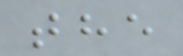the
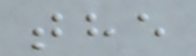the
